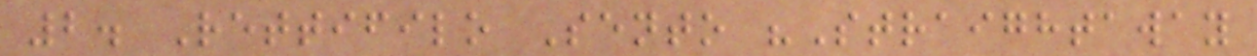2. Rettifilo Sento "Straightaway
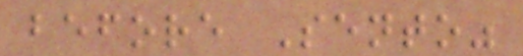before Sento"
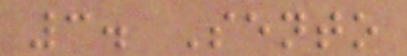3. Sento
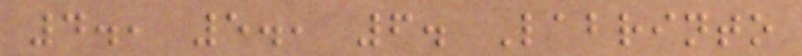4., 5., 6. Labrinto
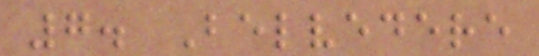7. Belvedere
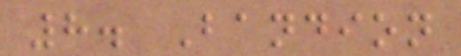8. Bandion
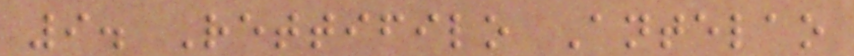9. Rettifilo Antelao
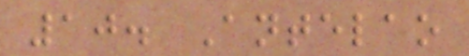10. Antelao
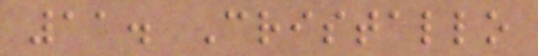11. Cristallo
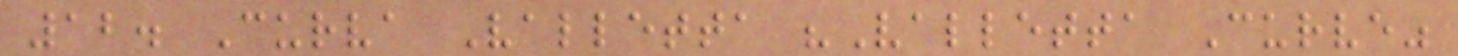12. Curva Valletta "Valletta Curve"
